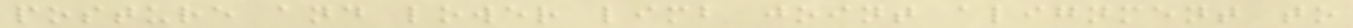posture and lower limb joint alignment to
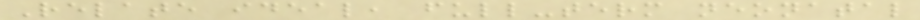Relate ideal, full-term neonatal
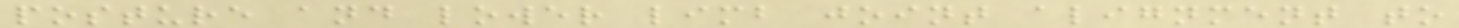posture and lower limb joint alignment to
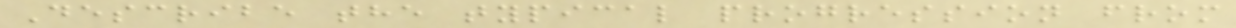Describe the typical progression from
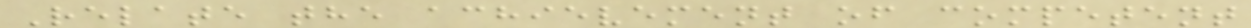Relate the achievement of competent
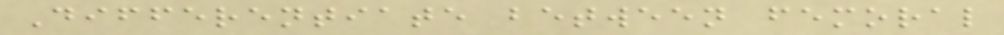Differentiate between femoral
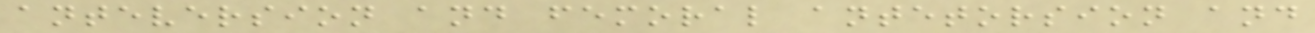anteversion and femoral antetorsion and
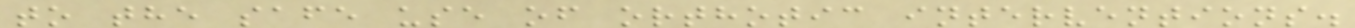to the safe use of orthotic interventions.
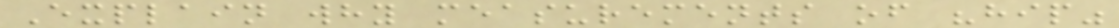Explain why measurements of "hip"
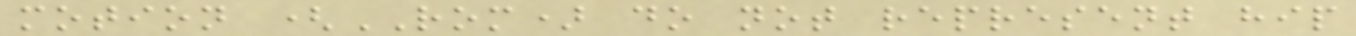motion (ROM) do not represent hip
